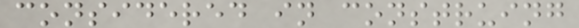considered in construing
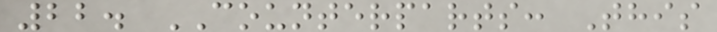22. COUNTERPARTS: This
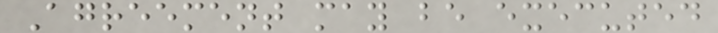Agreement may be executed
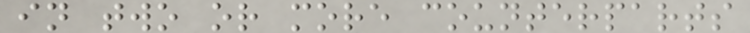in two or more counterparts
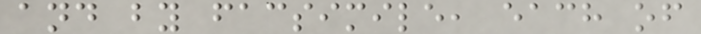and by facsimile, each of
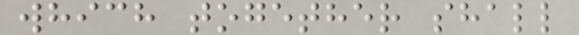which together shall
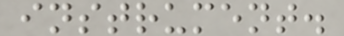instrument.
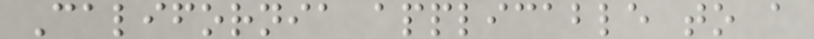California applicable to a
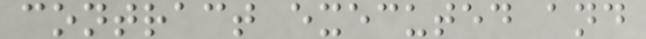contract executed and
